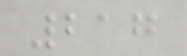217
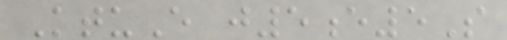KtuE j5e5S
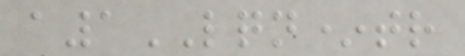a1LQN*tr
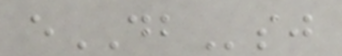eDBsj
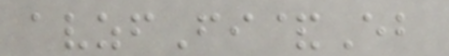avzfFi&Eb
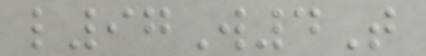l97W4T
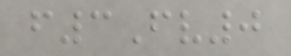f3Fv0
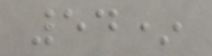54*
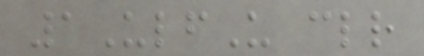1UlfU clr
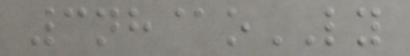3nh@oLY
